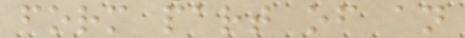form part of an
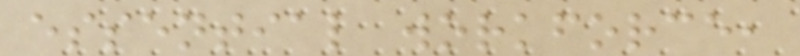essential workforce,
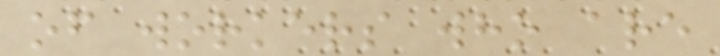of workers who are
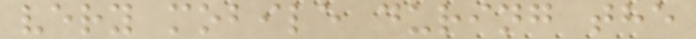very mobile during the
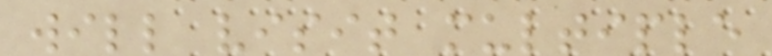will visit multiple
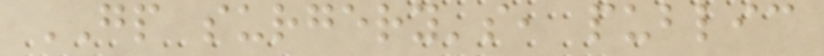GP surgery's, public
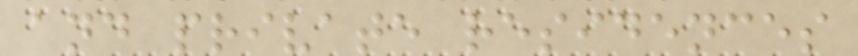and private residences
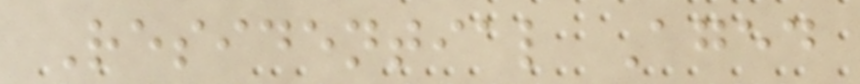Residential Aged
